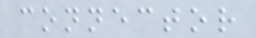connector
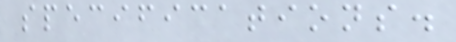specifications.
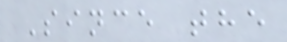Since the
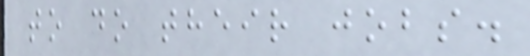to do their jobs.
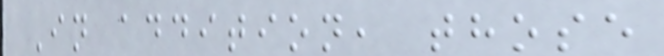In addition, those
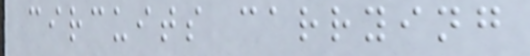circuits carrying
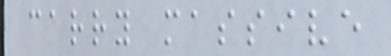carry massive
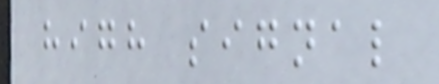high signal
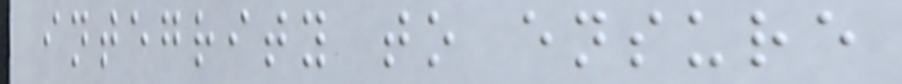integrity to ensure
